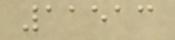11513
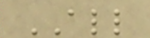ALL
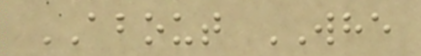ABOUT WHE
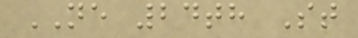NE 24th St
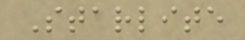Starlite
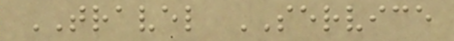TRAVEL SERVICE
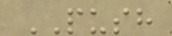PUSH
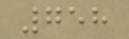758
